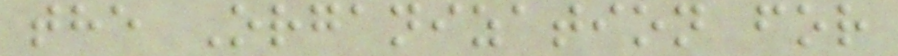the Organization for
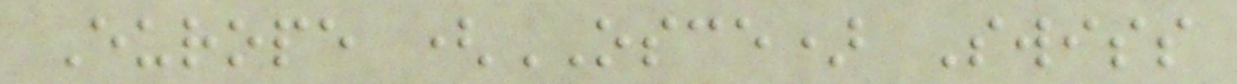Europe (OSCE) Swiss
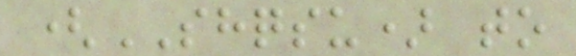(SHQSU) to
